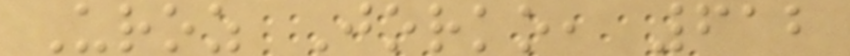Uroz Jorko, 612
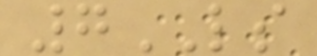7LS
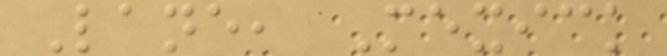Lane, Mexick
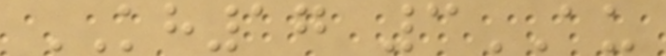KH17 3AU
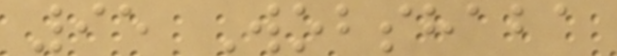95 Wobshaba
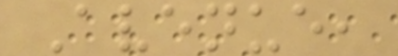Avenue,
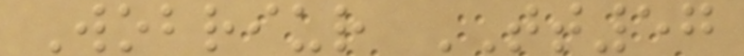Wobriur TT57
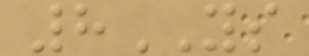8YS
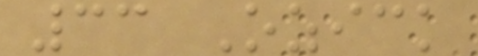33 Ozick
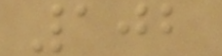102
